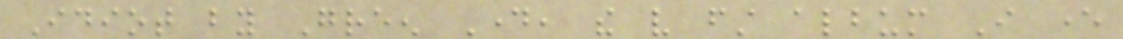Idiot by Green Day, the very first album I ever
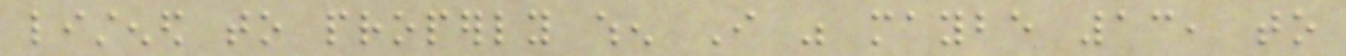listened to properly when I was maybe 13, to
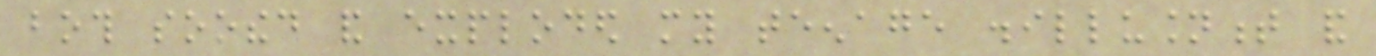both soothed and exploded my teenage disillusionment and
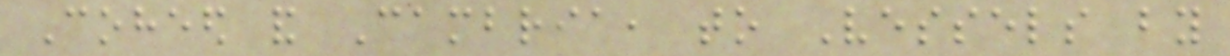Coheed and Cambria, to Vessels by
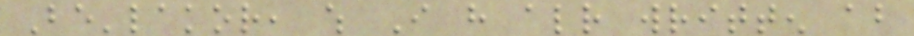Be'lakor, which I have already written about
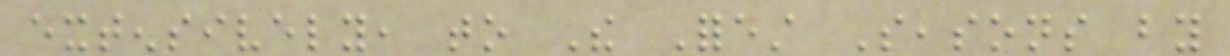extensively, to The Forest Seasons by
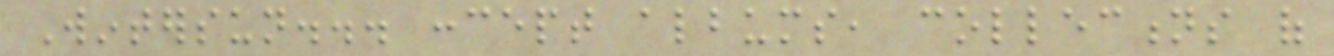Wintersun... concept albums, collections of
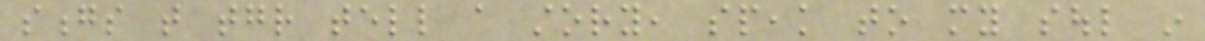songs that together tell a story, speak to my soul in
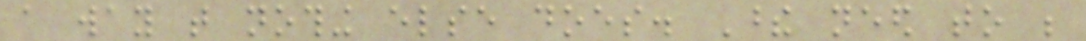a way that nothing else does. These need to be
